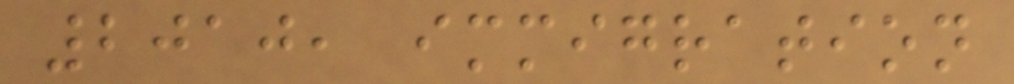2010, immigration
